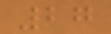27
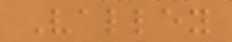Valley
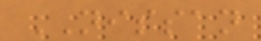NISSAN
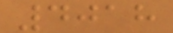4018
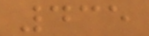435
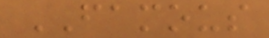FAMOUS
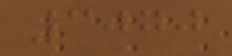3070
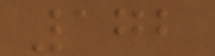172
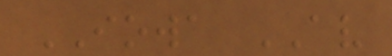IOWA AV
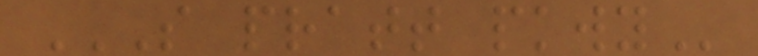S PRATT PKWY
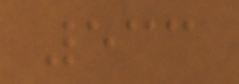533
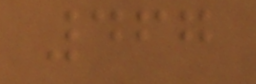467
